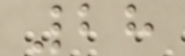28
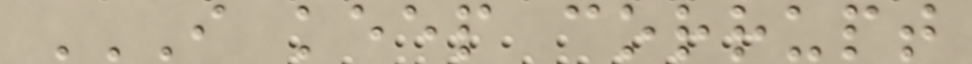I KEEP CORRUPT
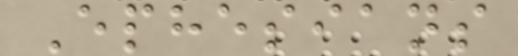Ephesians
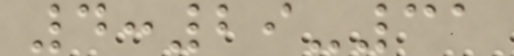4:29-31
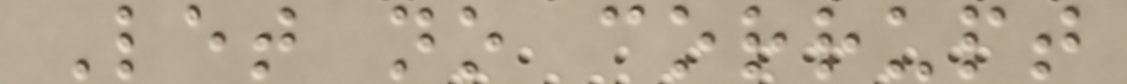Let no corrupt
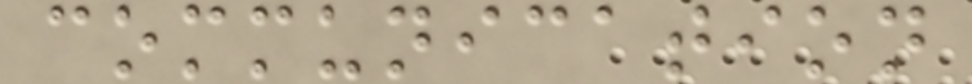communication
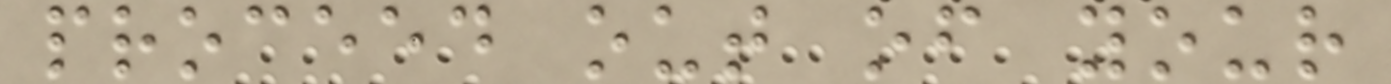proceed out of your
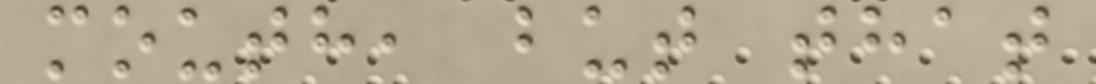mouth, but that
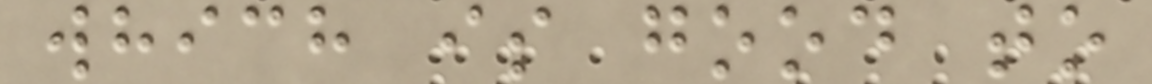which is good to
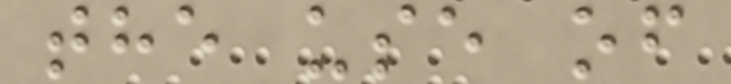the use of
